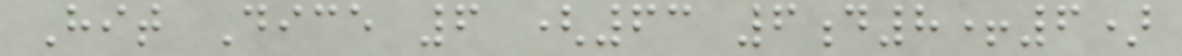Hit Dice 6 (63 6d8+6)
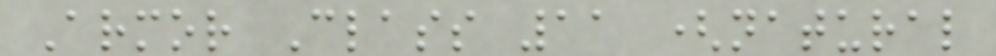Armor Class 11 (natural
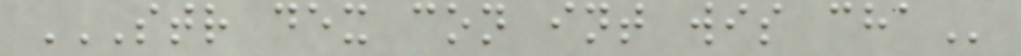STR DEX CON INT WIS CHA
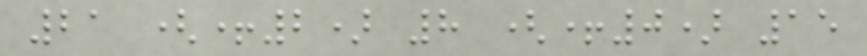21 (+2) 8 (+0) 15
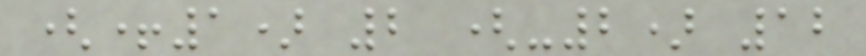(+1) 2 (-2) 12
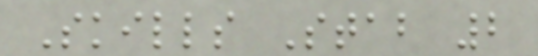Skills Stab 2
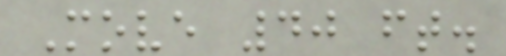Move 40 ft.
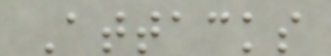Attacks
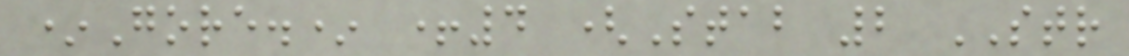*Gore.* +4 (Stab 2 STR
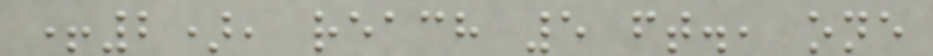+2), reach 5 ft., one
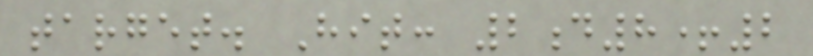target. Hit: 2d8+2
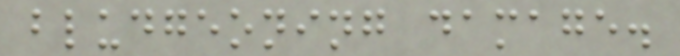bludgeoning damage.
